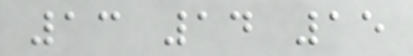13 14 15
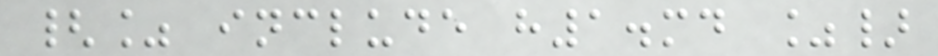{% include h1.md %}
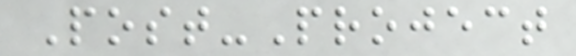Post-Project
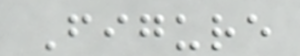Figure
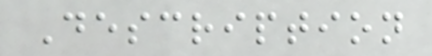Description
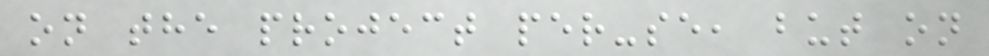on the project per-se, but on
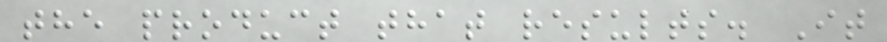the product that results. It
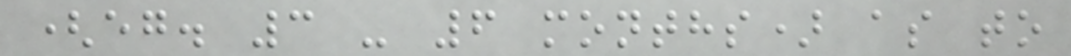(eg. 3 - 6 months) as to
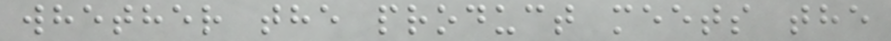whether the product meets the
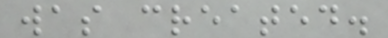was created.
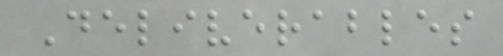Deliverables
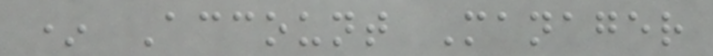* Account Manager
